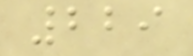229
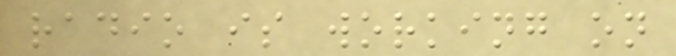radio is working on
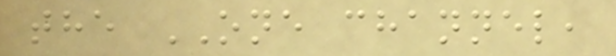the ONE channel,
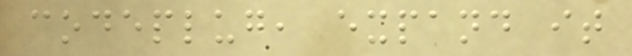codeplug, expand it
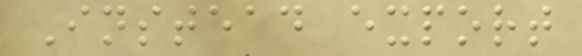Instead export
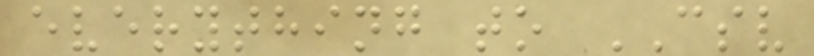everything to CSV
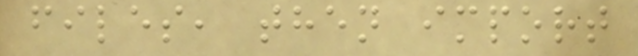files, then import
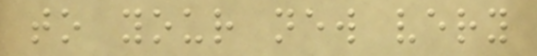to your new very
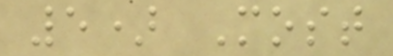5) Most
